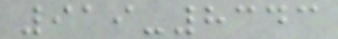919-8343
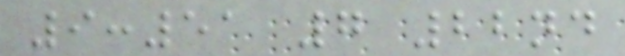9:51 7 22nd
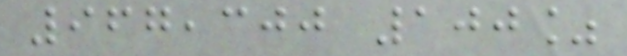967,300 100%
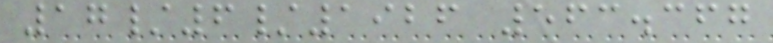17/6/1926 563.367
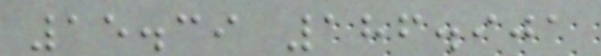15.39 186.901
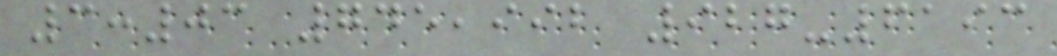3:03 745,992 927-6193
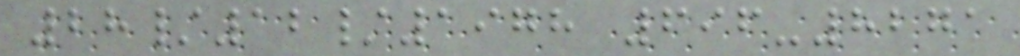28/12/1978 696-8271
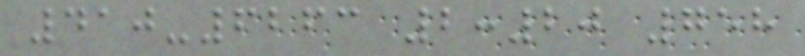410-6263 2:20 758
